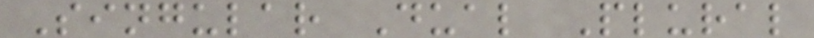Singular Dual Plural
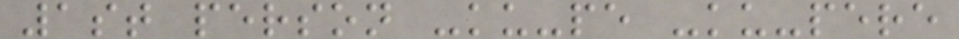1st person -ku-pe -ku-pere
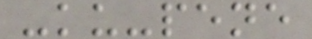-ku-pene
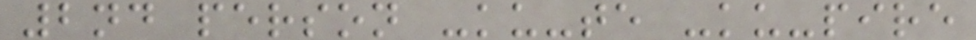2nd person -ku-te -ku-pire
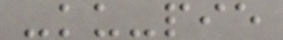-ku-pie
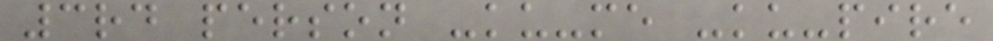3rd person -ku-me -ku-pire
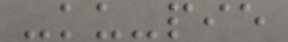-ku-pie
